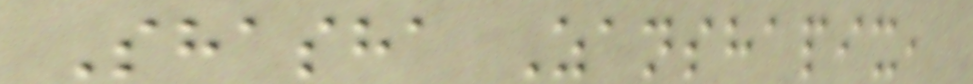Shasha Zanshapix,
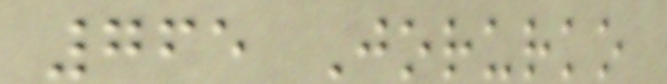765 Jorurko
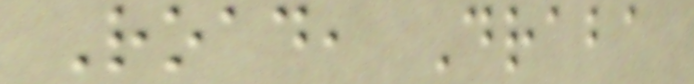Road, Draba
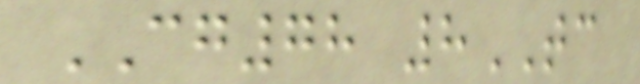CG78 8TC
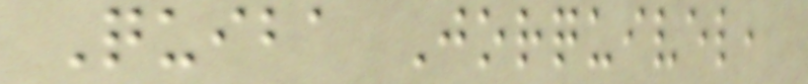Quiba Jorquivel,
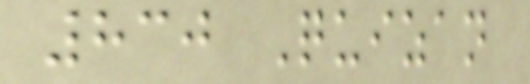830 Quizan
